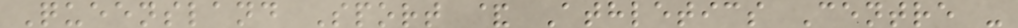Queensland Sport & Athletics Centre -
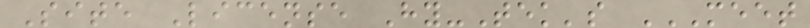Site License Hy-Tek's MEET
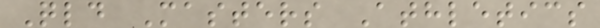Qld Masters Athletics
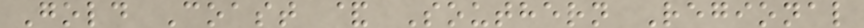Gold Coast & Southern Regional
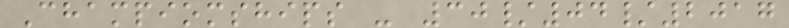Champiomships - 30/04/2017
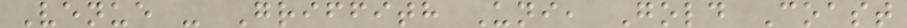Venue - Griffith Uni, Gold Coast
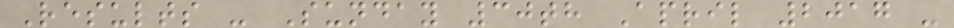Results - Sunday 30th April 2017 -
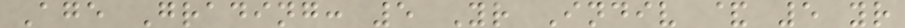Age Grading: 5 Yr Indiv & 5 yr
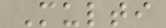Multi
